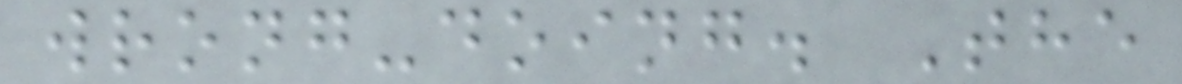wrong-doing. The
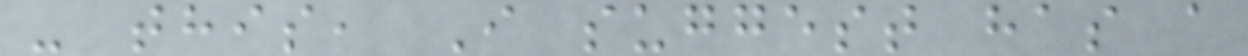- this, I suggest has a
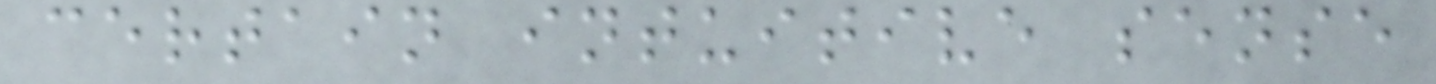certain intuitive sense
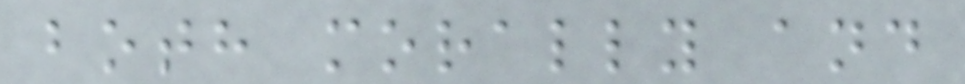both morally and
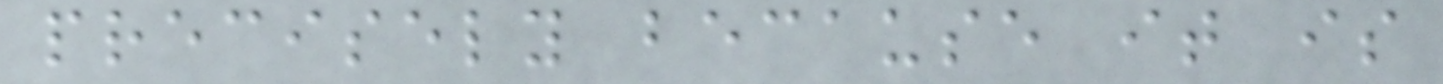precisely because it is
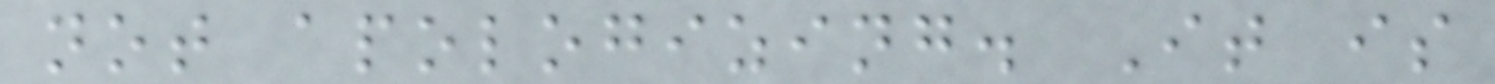not apologizing. It is
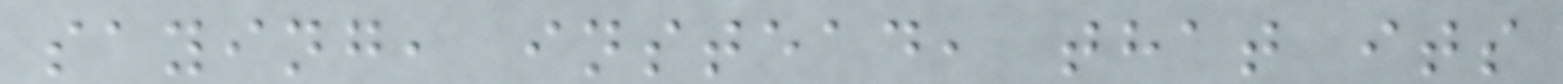saying, instead, that its
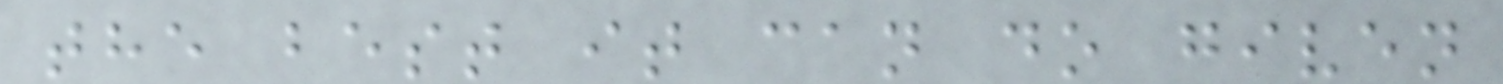the best it can do given
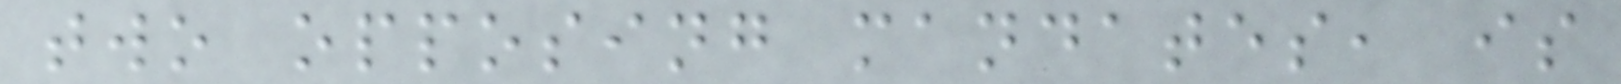two opposing mandates, is
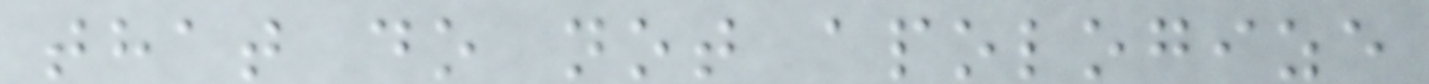that do not apologize
